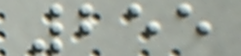255
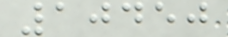10450
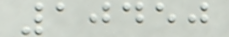10450
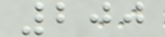200
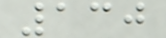130
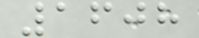1608
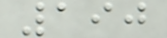190
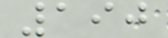190
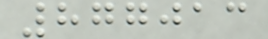877013
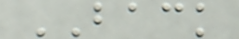BACK
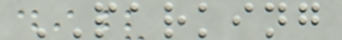PARKING
